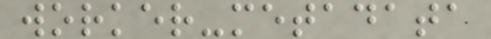worker-metadata
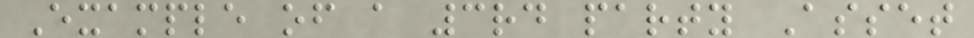Example of a 3rd party Asset
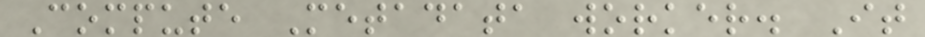Compute Metadata worker. It
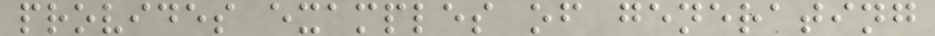provides examples of generating
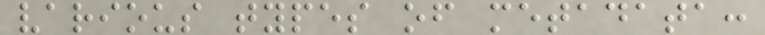various types of metadata:
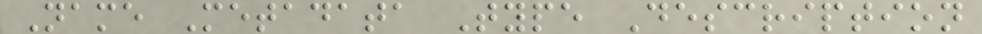Name Metadata Type Description
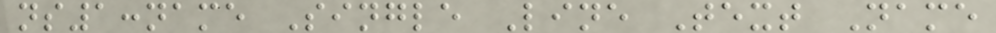ns1:name Single Line Text Name
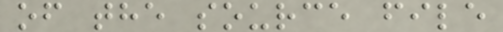of the source file
